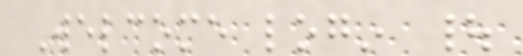Welcome login |
